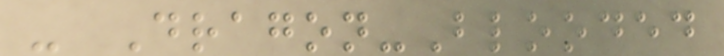- Dragon-Blooded
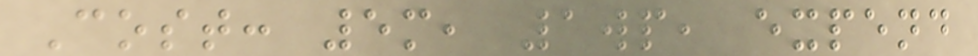Cost: 5m, 1wp, expend
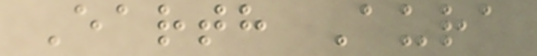Earth Aura
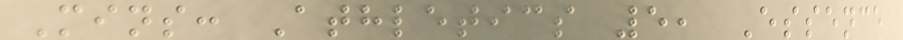Mins: Athletics 5, Essence
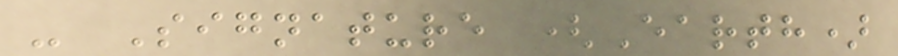- Signature (Earth)
